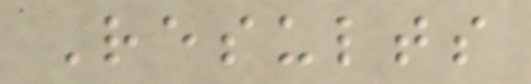Results
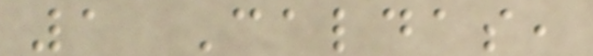1 Caldas,
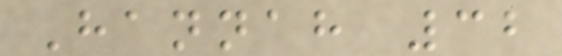Hannah 32
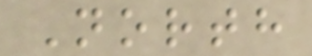North
